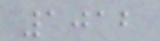1012
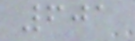601
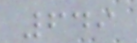649
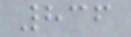836
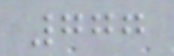777
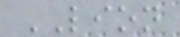LION
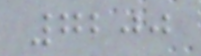7200
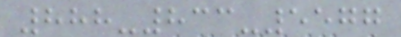888-833-5577
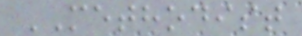METHODIST
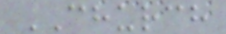CHURCH
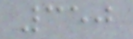350
